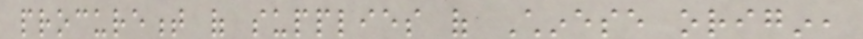procurement of supplies of Chinese origin,
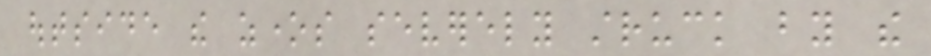outside the zones severely struck by the
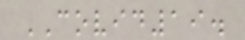COVID19.
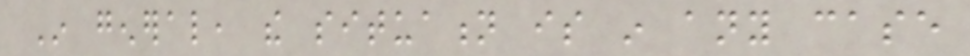In general, the situation is in any case
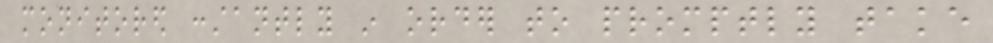monitored constantly in order to promptly take
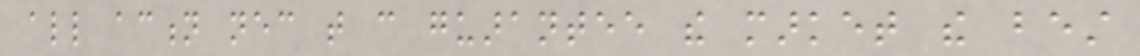all action necessary that can guarantee the market the best
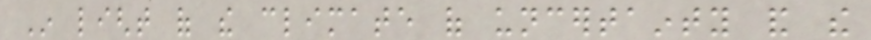In light of the climate of uncertainty and the
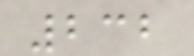232
